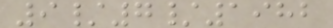9/7/1982
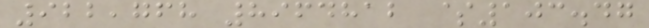922,768 8964812 $103.47
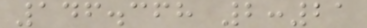146.368 2:21
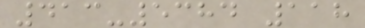413-5384 118
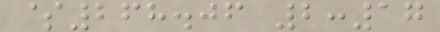$268.06 2:17
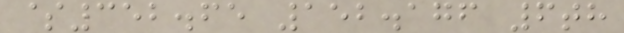$352.65 152.176 6th
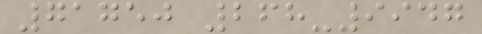71750 268-9947
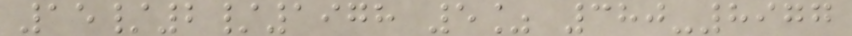15/2/1978 5% 380-8977
